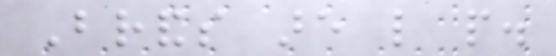Brands are like people.
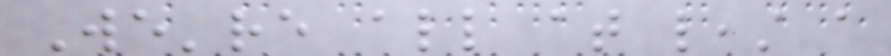We're all at least a
